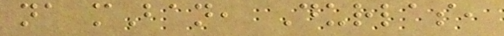na mBan, Durlas,
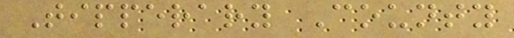Tipperary County
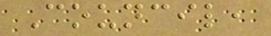Council,
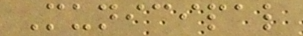Municipal
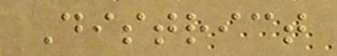District
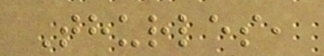Thurles,
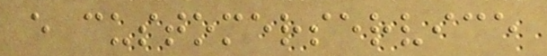e customerservice
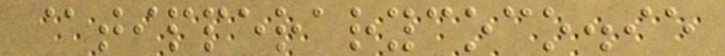@tipperarycoco.ie
